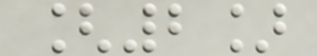[2]
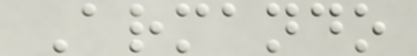Armando
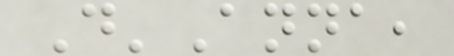D'Anna,
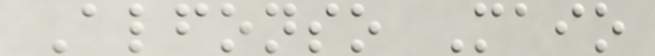Alfonso Maio
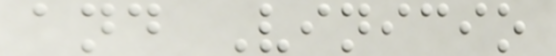and Vinicio
